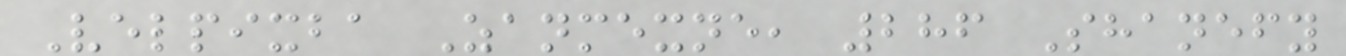Velpixba Zanmexne, 286 Shanefy
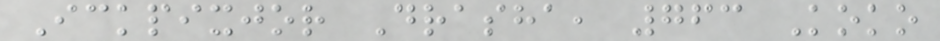Ickpixjor Drasha, 763 Koko
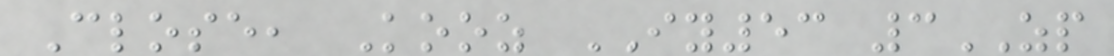Close, Kooz IY53 3ZP
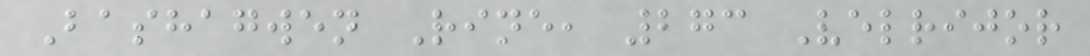Bashagwen Rine, 273 Velrijor
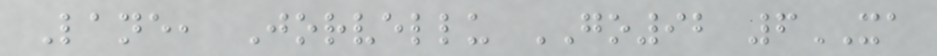Lane, Jorvellu GO92 6XA
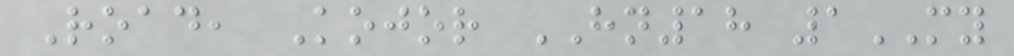Road, Kojor HN18 1MY
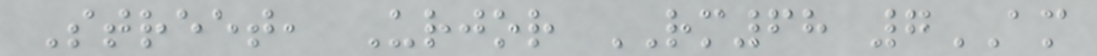Street, Urjor RM68 7AM
